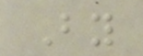By
